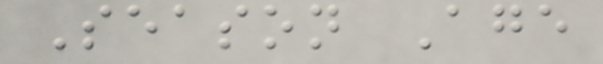Season Age
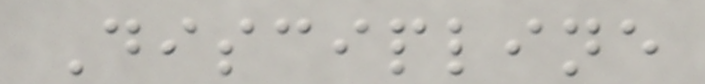Discipline
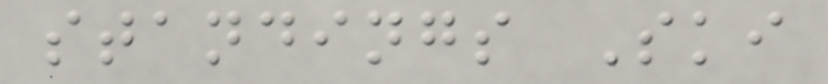standings Ski
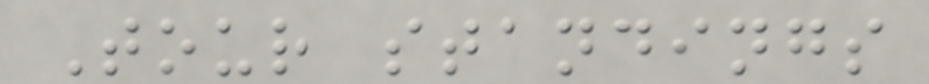Tour standings
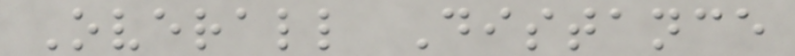Overall Distance
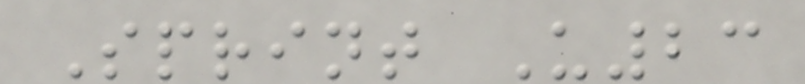Sprint U23
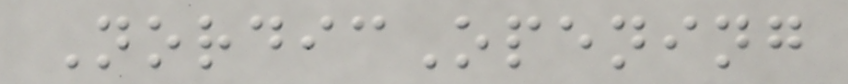NordicOpening
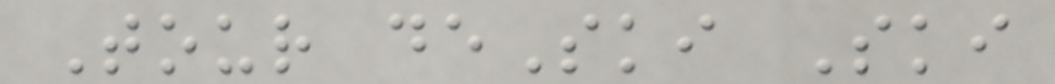Tour deSki Ski
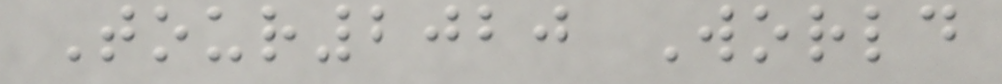Tour2020 World
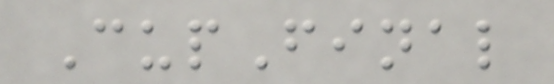CupFinal
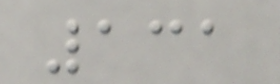131
